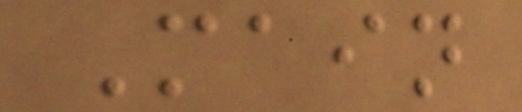Main
